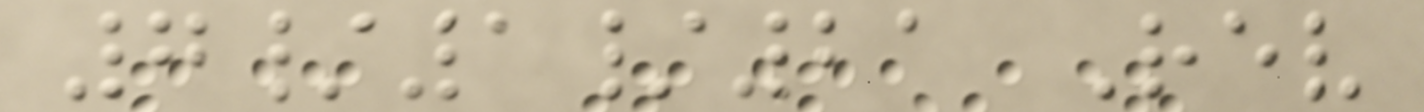7/1/21 Rev
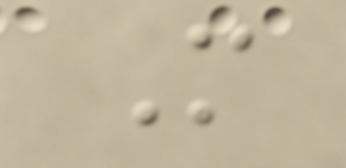M
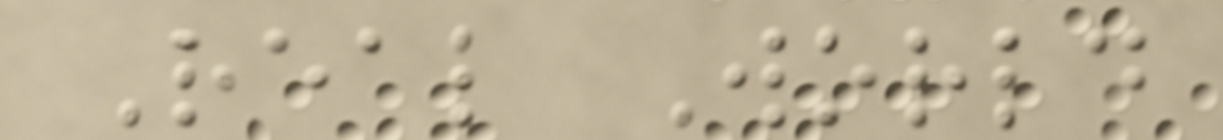Real World
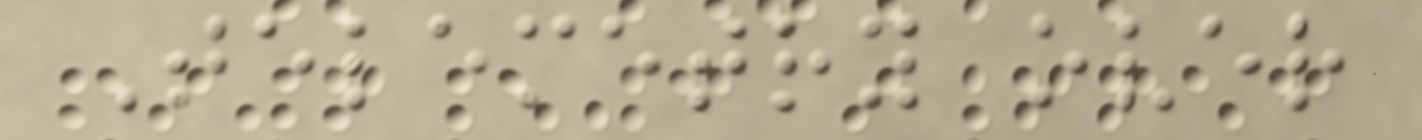Telemetry over
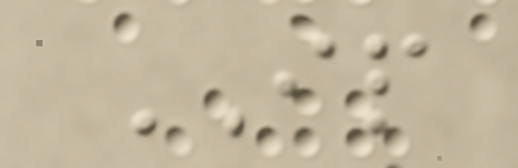IP
